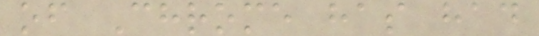of Chrome has had
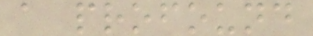a profound
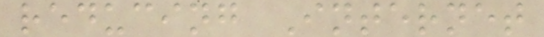reducing Internet
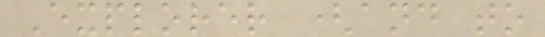Explorer (and to
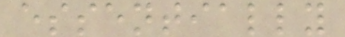essentially
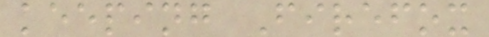keeping Firefox
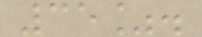35%.
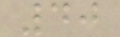40
